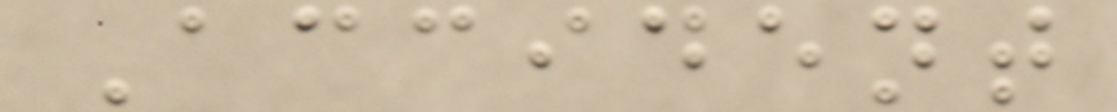Accident
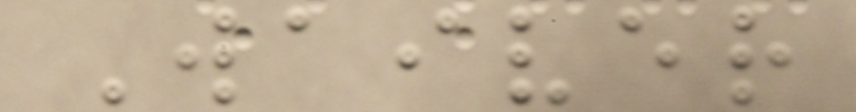Waiver
